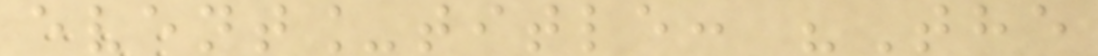event_title: "The
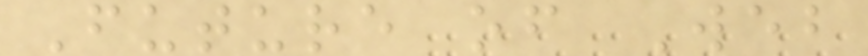Future of Web
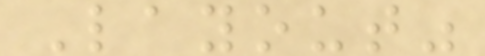Layout"
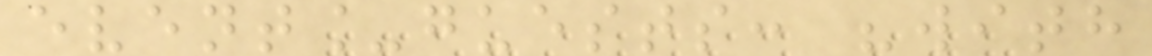event_guests: "with
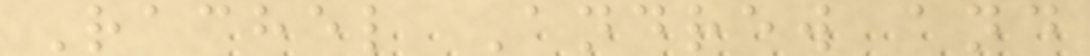Rachel Andrew and
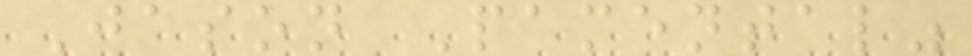Jason Pamental"
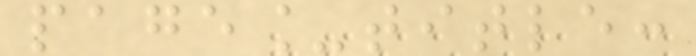page_title:
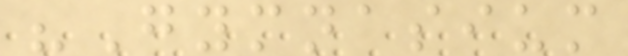"Gymnasium
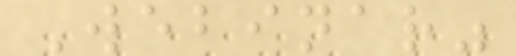Webinar"
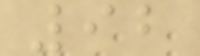92
